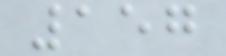157
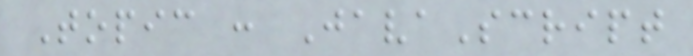Topic : JavaScript
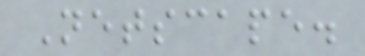Netscape.
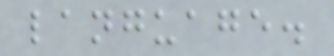language.
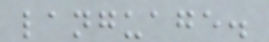language.
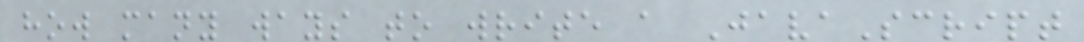how many ways to write a JavaScript
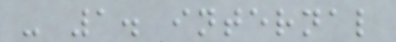- 1. internal
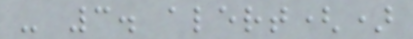- 3. alert()
